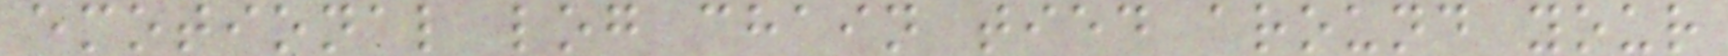emotional log chain tied around your
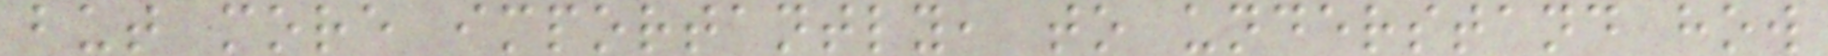but more importantly, to understand how
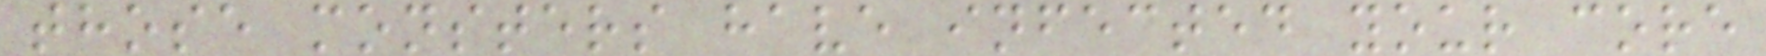those monsters have infected your core
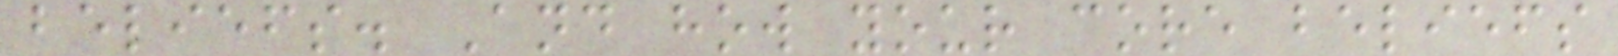beliefs. And how your core beliefs
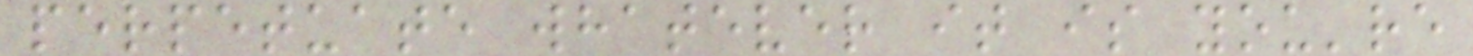perpetuate whatever it is you're
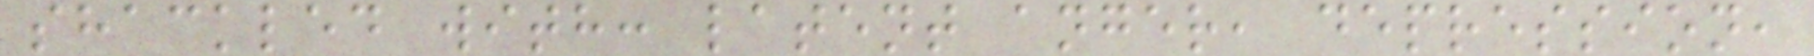shackled with: latent anger, depression,
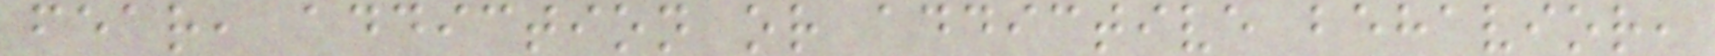fear, addiction or addictive behavior,
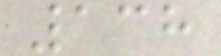138
